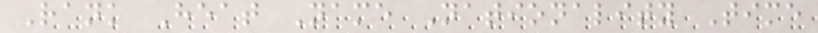Rank Heat Name Nationality Time
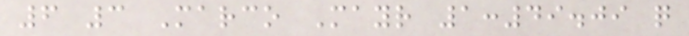6 3 Marco Mayr 1:49.09 q
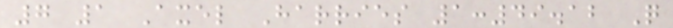7 1 Axel Harries 1:49.12 Q
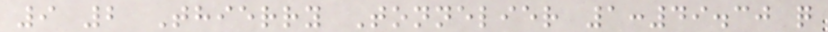9 2 Thierry Tonnelier 1:49.30 q
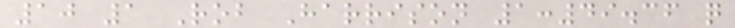10 1 Rob Harrison 1:49.36 q
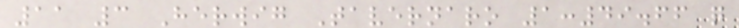11 3 Herwig Tavernaro 1:49.66 q
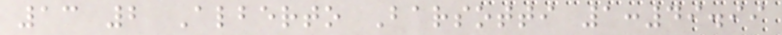13 2 Alberto Barsotti 1:49.99
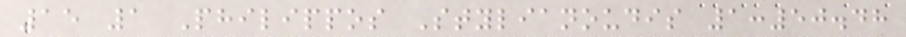15 1 Philippos Stylianoudis 1:50.48
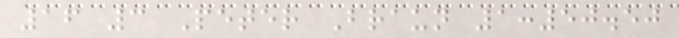16 3 Peter Braun 1:50.50
